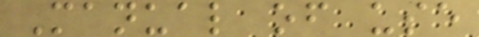Manual of use
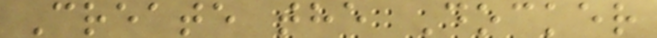Create the Docker
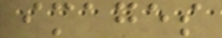images
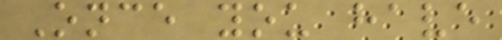Once you have
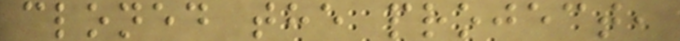cloned the project,
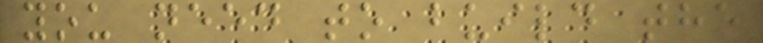you need to build the
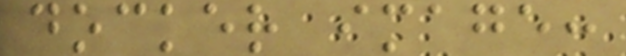docker image:
